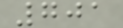701
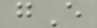gE
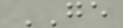GE
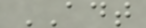ADT
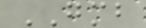GMB
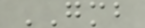GMB
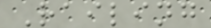Railing
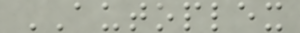AUTOPLEX
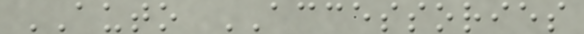AUTO ACCESSORIES
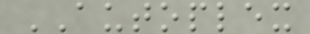AUTOPLEX
